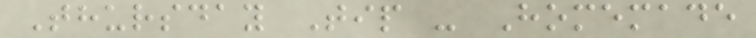Thursday Tip - Homemade
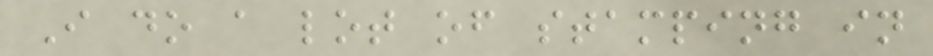I do a lot of stamping in
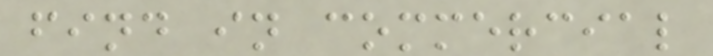find in commercial
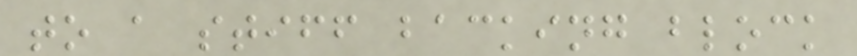to a stiff backing block
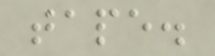tape.
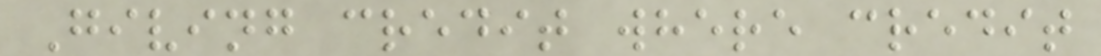Giving credit where credit
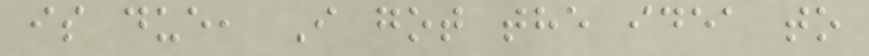is due, I got the idea to
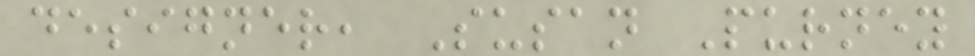designer, Susan Purney
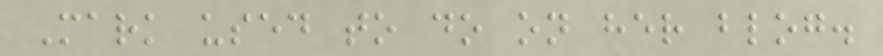Mark used to do on her blog.
